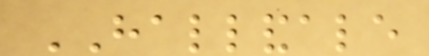HALLANDALE
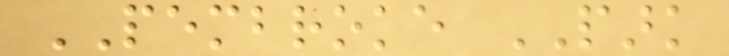PEMBROKE PARK
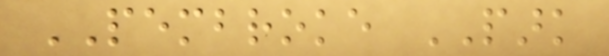PEMBROKE PARK
